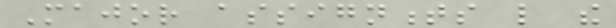Major assignments like the
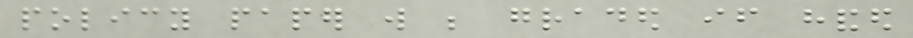policy paper will be graded if handed
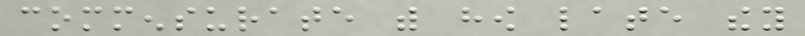commensurate with how late they
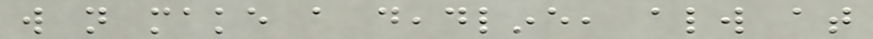will not make a deadline, always at
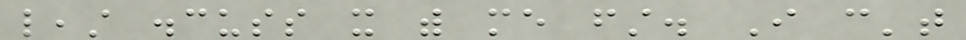least discuss it with me first. I can't
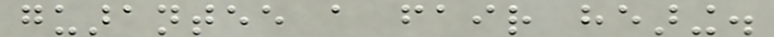guarantee a fair hearing.
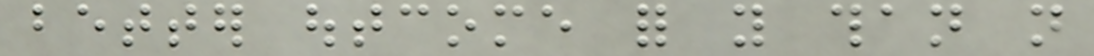better outcome for you than not
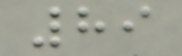89
